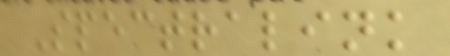Spectralink
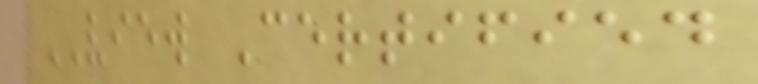VIEW Certified
